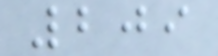209
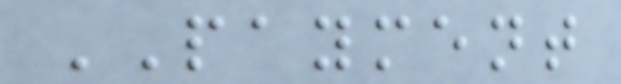PAYMENT
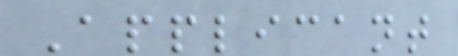Applicant
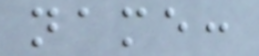name:
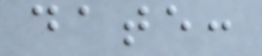date:
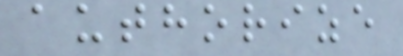authorize
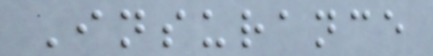Insurance
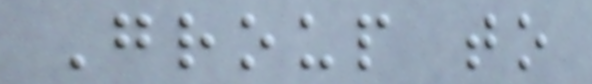Group to
